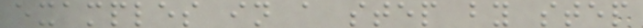examples in a step by step
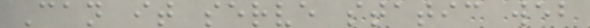Can it serve static web
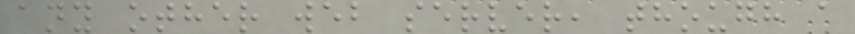any other web server, though a
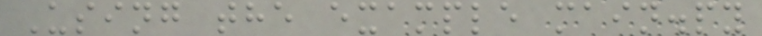Using the example main.py
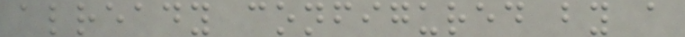already configured by a
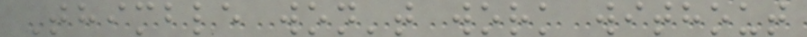Thimble won't work without
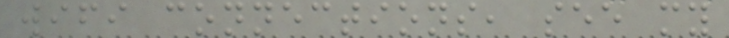wifi connections, see my
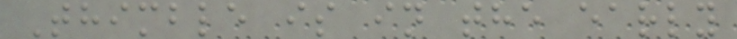Thimble is in the early
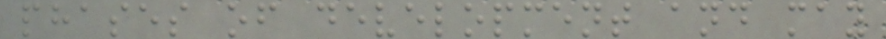phases of development and may
